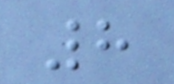8
